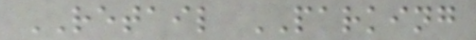RETAIL PARKING
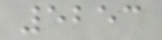5253
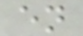en
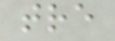tre
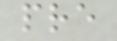pre
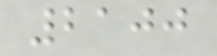2100
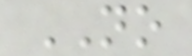NO
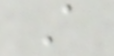A
